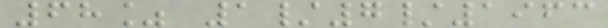68% 1/7/1963
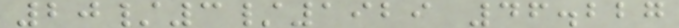20/3/1929 46.227
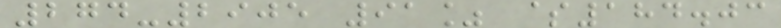274-2905 91% $184.03
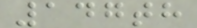147th
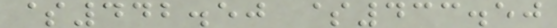$442.50 $433.50
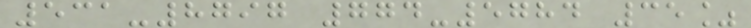531-8797 774-5784 35%
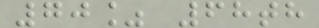70% 68th
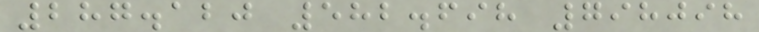287.120 582.698 798098
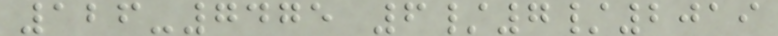126-7475 6/7/2019
